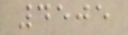4505
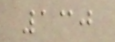130
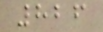826
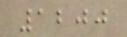1200
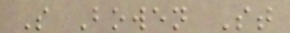S Bowen St
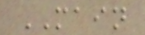MAIN
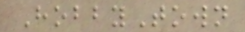HobbyTown
